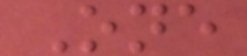One
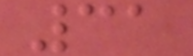31
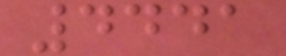4441
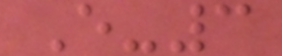E-3
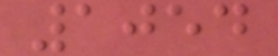1054
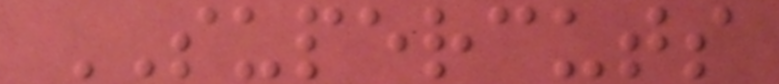SUPERCUTS
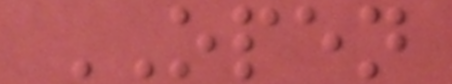OPEN
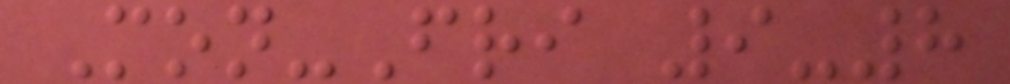Mon-Fri 9-8
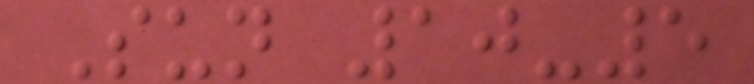Sun 10-5
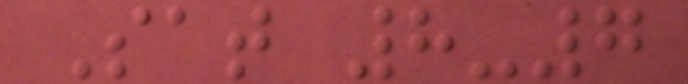Sat 8-7
